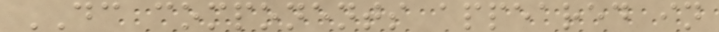DC components appeared in
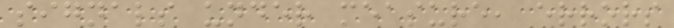signals under measure, errors
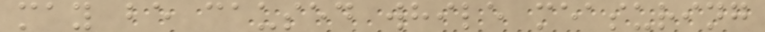may be caused while measuring
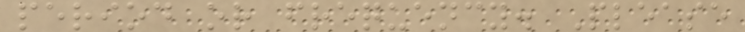period or frequency. Please
